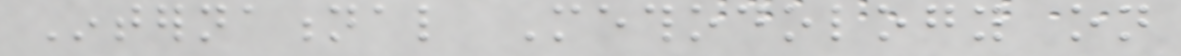International Methodology on
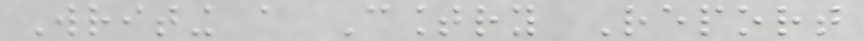Writing a Country Report
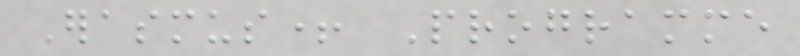Erasmus+ Programme
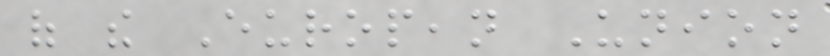of the European Union
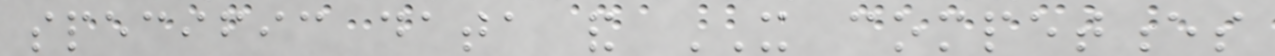specific data and IT competences
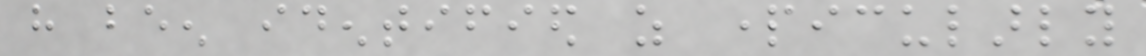have been identified as particularly
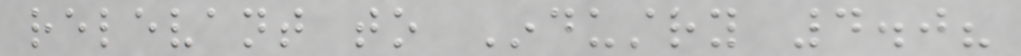relevant to Industry 4.0?
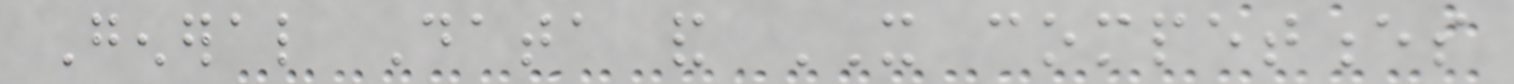General Data and IT competences
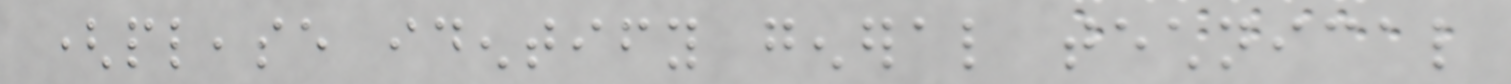(please identify general technical
